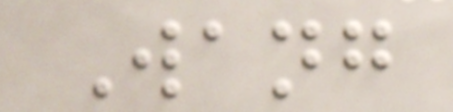Wang
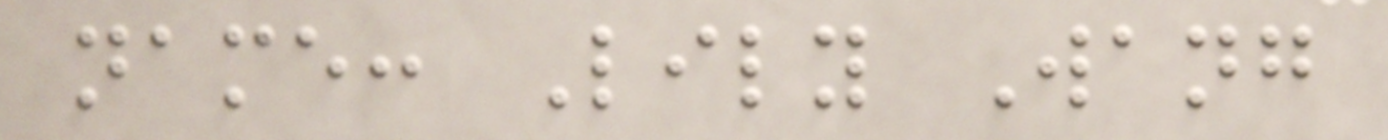name: Lily Wang
